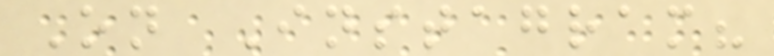On Instagram?
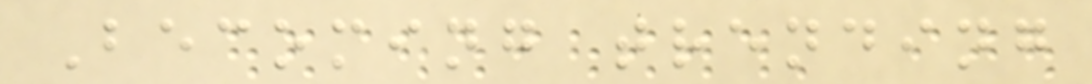Becoming trending
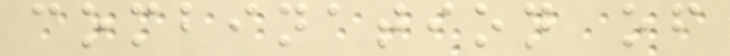combination of
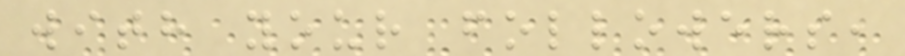with your followers,
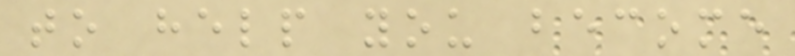to help you become
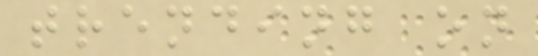trending on
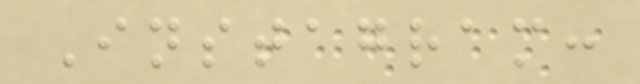Instagram:
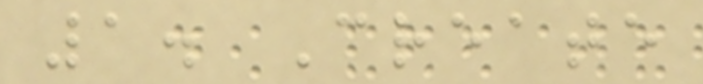1. Create
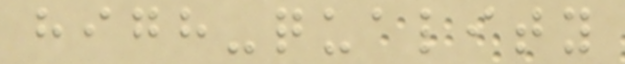high-quality
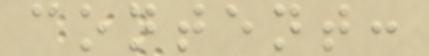content:
